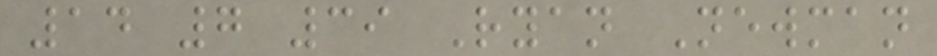14 7 39 Ryan Newman
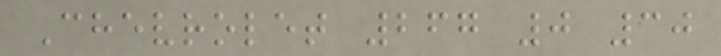Chevrolet 267 0 30
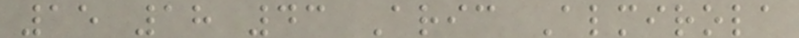15 18 43 Aric Almirola
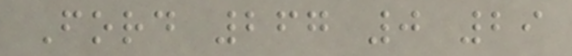Ford 267 0 29
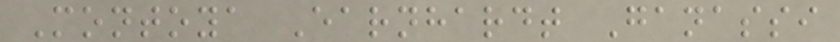Montoya Earnhardt Ganassi
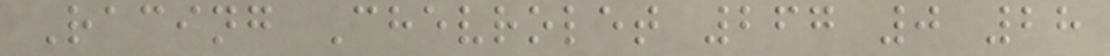Racing Chevrolet 267 0 28
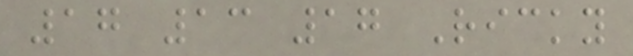17 13 17 Ricky
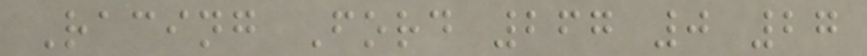Racing Ford 267 0 27
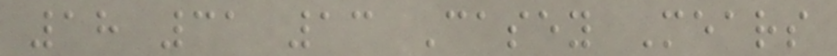18 31 13 Casey Mears
